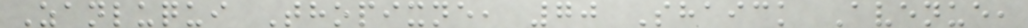Zanluqui Thopixne, 70 Shaick Avenue,
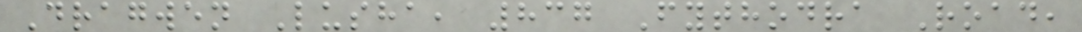Dragwen Lusha, 837 Fythodra Road,
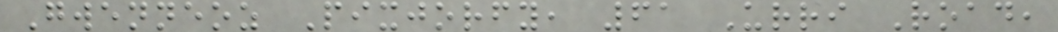Gwenneoz Pixjorfy, 61 Urri Road,
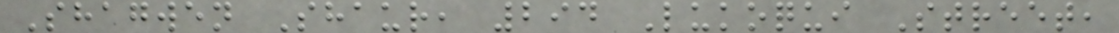Shagwen Shaur, 294 Lukoqui Street,
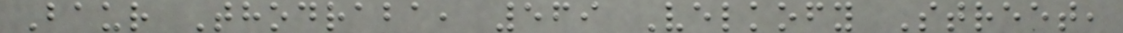Baur Thodraba, 569 Velkofy Street,
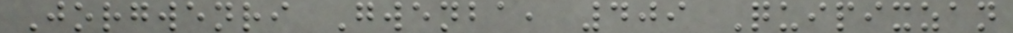Jorgwenri Gwenba, 409 Quipixzan
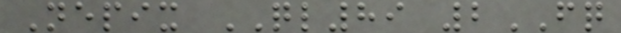Nepix QL89 2FQ
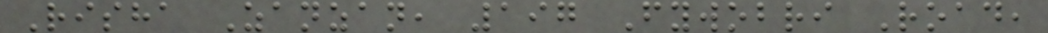Risha Zanzan, 197 Fywobri Road,
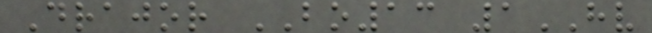Drajor BO13 1HV
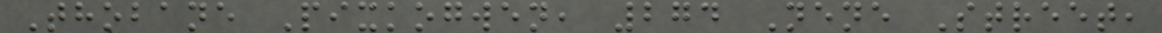Thobane Pixkogwen, 274 Nene Street,
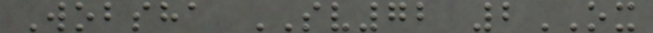Wobsha SV72 2OX
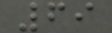69
